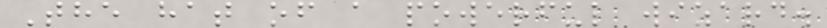The hat of a powerful wizard.
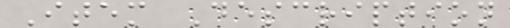Item Description
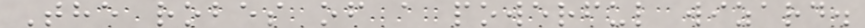The robes of a powerful wizard.
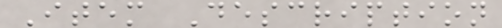Item Description
